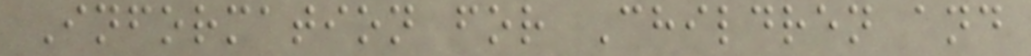Information for Children and
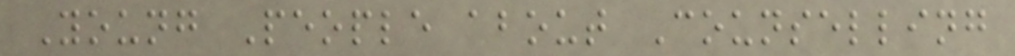Young People about Counselling
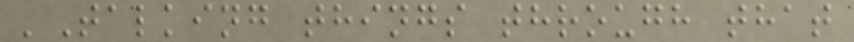'Talking things through that
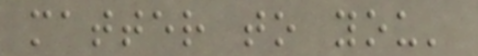matter to you'
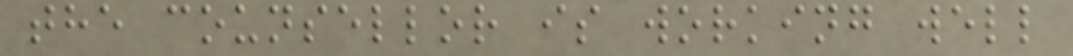the counsellor is working well
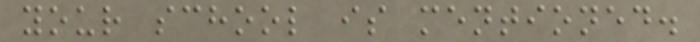your school is mentioned.
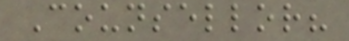Counsellor?
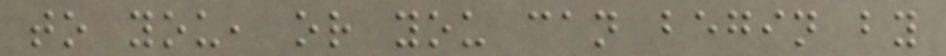to you, or you can begin by
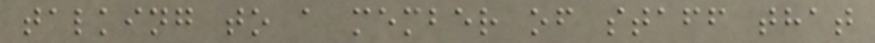talking to a member of staff that
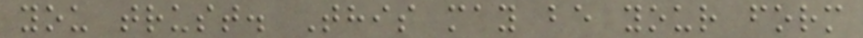you trust. This may be your form
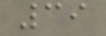39
